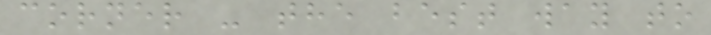corner - the best way to
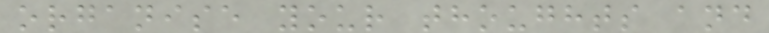organise your thoughts and
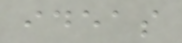ideas
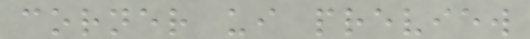corner ui preview
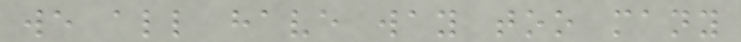we all have way too many
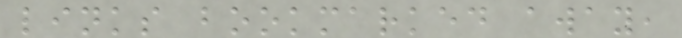links bookmarked away,
